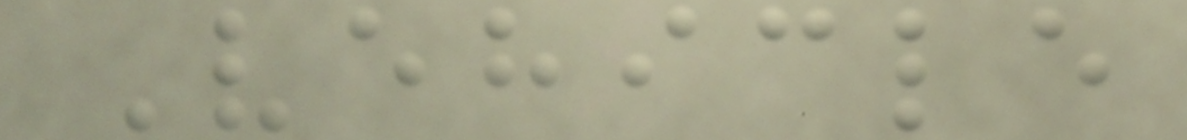Vehicle
